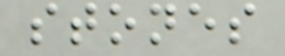stones
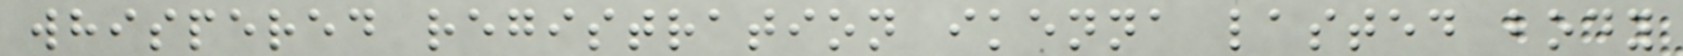whispered registration ikenna lasted body
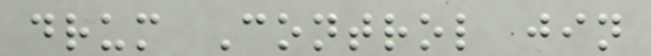drum Control jin
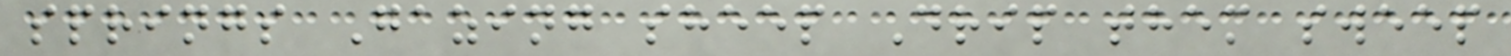springs Gazing sheep Drip them sweep
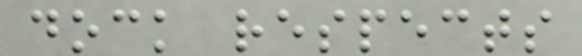dock respects
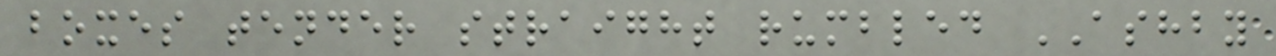boxes tender straight rumbled ASHBY
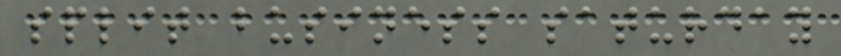split business saturday
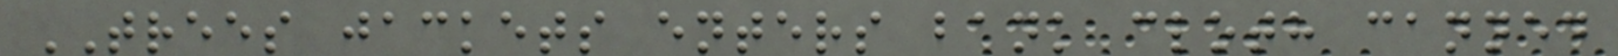TREES jackets enters bank cloth canned
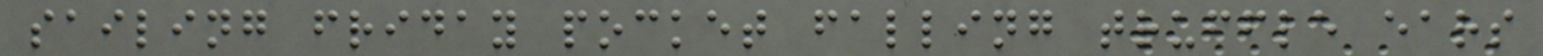sailing friday pocket falling truffle ears
